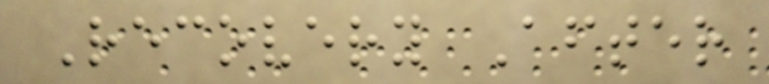Recovery After
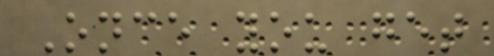Once you get
